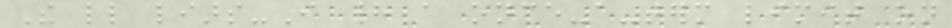The little liars-I had a once-a-term limit on
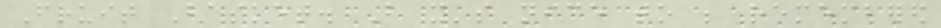Fruit Basket. But it's nice to be remembered
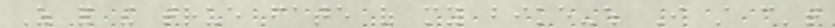As for the true fate of my bike-which I still can't
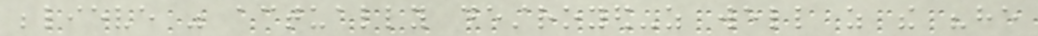believe was actually destroyed-as well as the "he
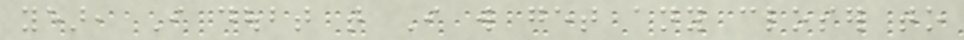year, I doubt that I will get any closer to
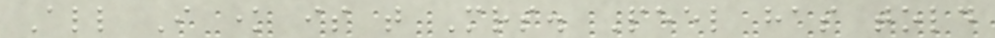All I know is that Mrs. Peel has told
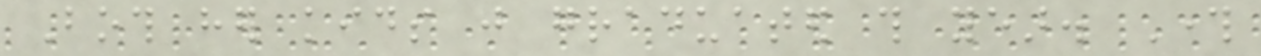Both her kids just graduated this year. Through
